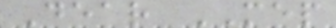Dear MEP
